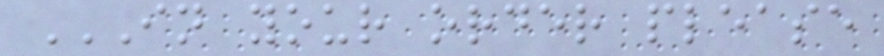IN YOUR ORDER PLEASE
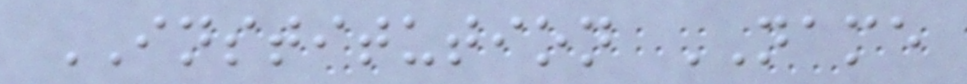INSTITUTION NAME
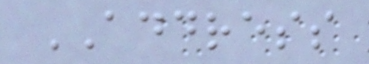ADDRESS
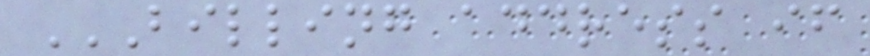BILLING ADDRESS IF
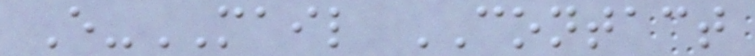E-MAIL CONTACT
